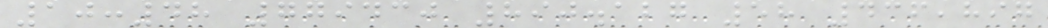10:48 779430 890.127 58 436,897
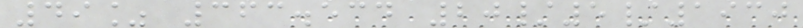49% 363.534 20/5/1930
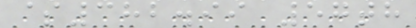$382.99 57th
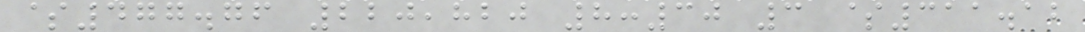$477.76 220,820 8:30 3 $311.12
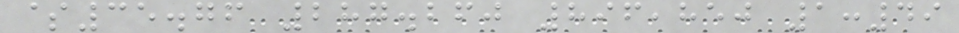$35.76 287.260 896,850 1:49
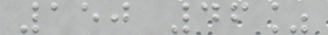150 46%
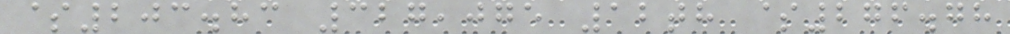$203.83 327,075 12th $276.78
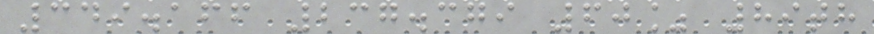349.166 237.379 60% 89th
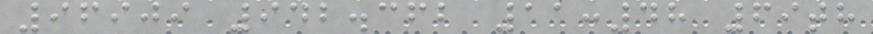96909 942.362 11:48 69th
